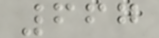667
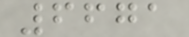6671
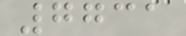7731
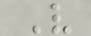V
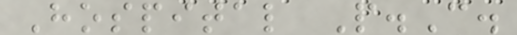Hospital P.C.
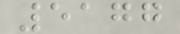5177
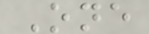One
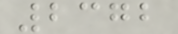2372
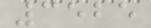3525
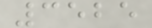3525
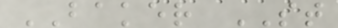BAKER ST
